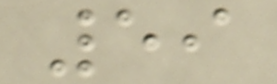59
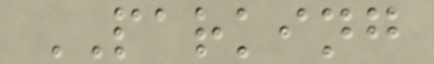PARKING
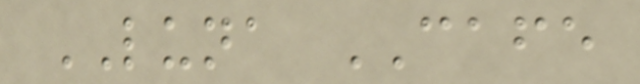LUNA CAFE
